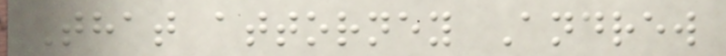That attorney Andrew
